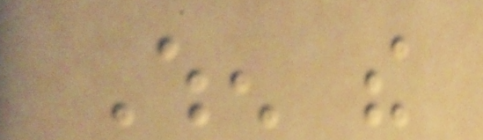When the
